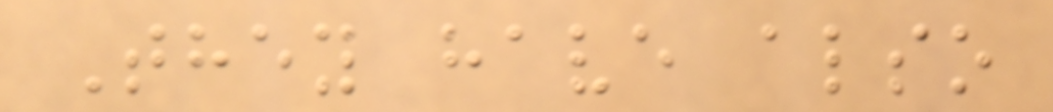They have also
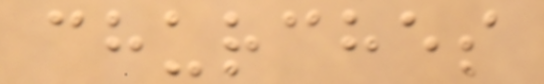churches
